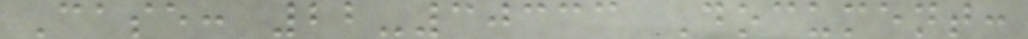Case: 22-30333 Document:
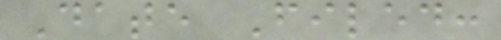Date Filed:
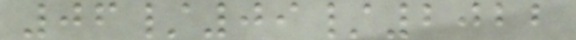06/09/2022
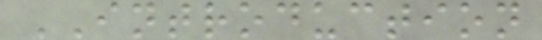INTRODUCTION
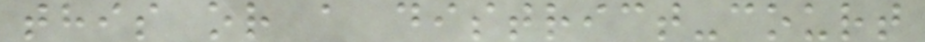this or a district-court
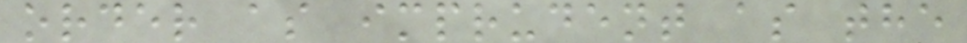order as imprudent as the
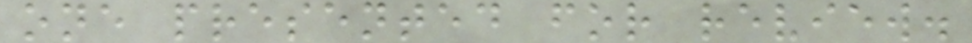one presented for review.
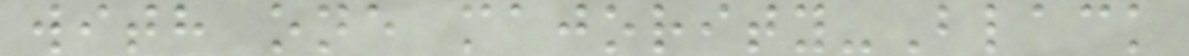with one majority-Black
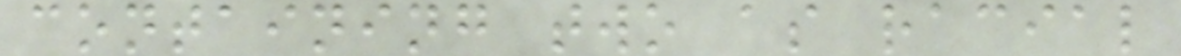containing two as racial
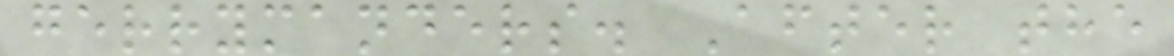gerrymanders. After the
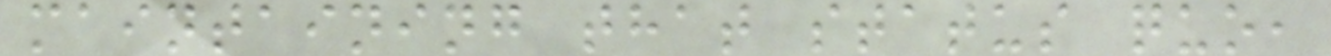maintaining that status quo,
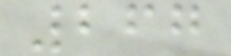267
